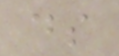ds
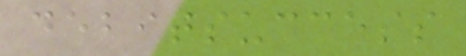debitsuccess
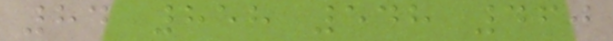84 858 548 460
